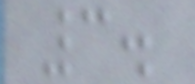3.
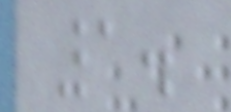1.
